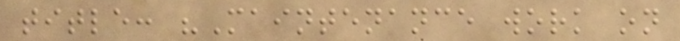title: "Maintenance work on
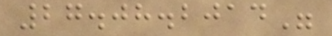27.08.2014"
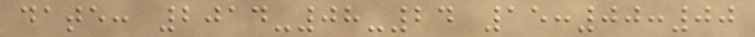date: 2014-08-24 15:00:00
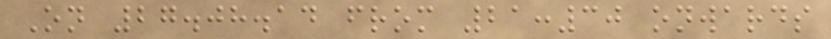On 27.08.14 from 21:30 onwards
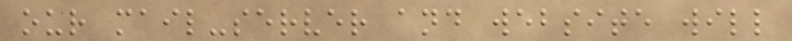our mail-server and website will
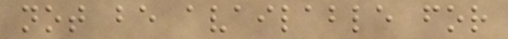not be available for
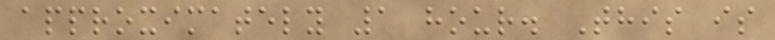approximately 1 hour. This is
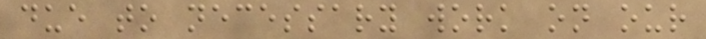due to necessary work on our
